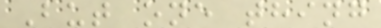But one thing
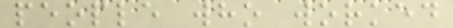people who worked
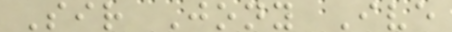Sir Jony Ive
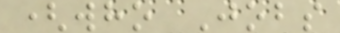(who Jobs
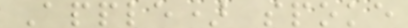Apple) spoke
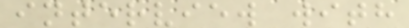interview with
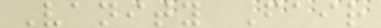Vanity Fair
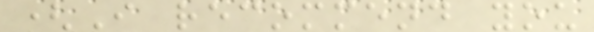(I recommend you
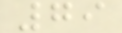79
